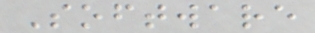Software
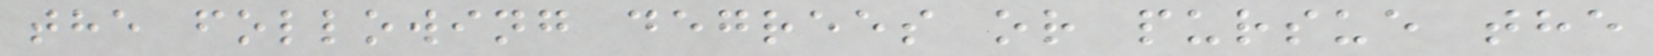the following degrees or pursue the
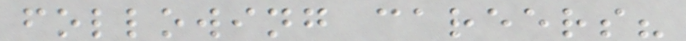following careers?
